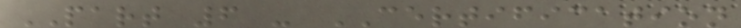PART 6 - CERTIFICATION
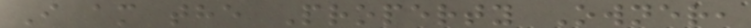I am the Property Owner,
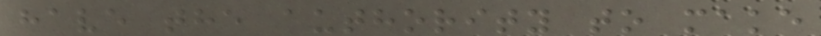have the authority to make
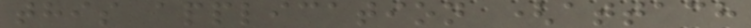this application (attach
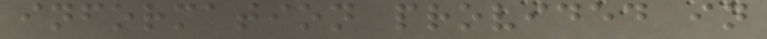information provided in
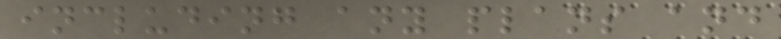including any plans and
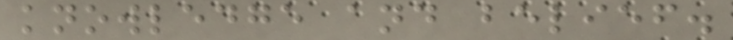knowledge and belief.
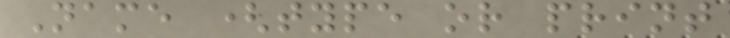Name (type or print
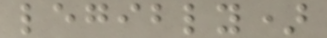legibly)
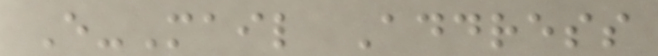E-Mail Address
